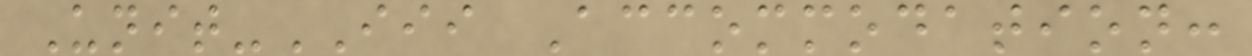Unit-III Accommodation:
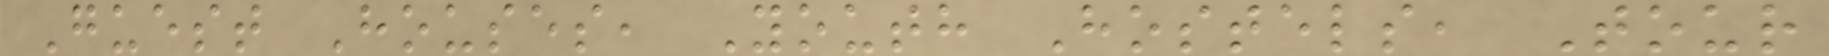Guest Houses, Youth Hostels, Tour
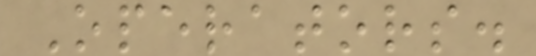Operators.
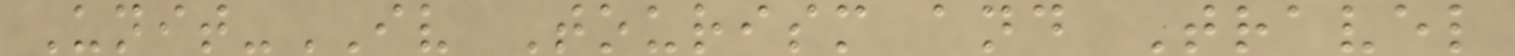Unit-IV Tourism and Travel
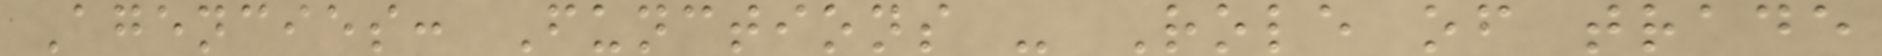Agencies: Functions - Role of trade
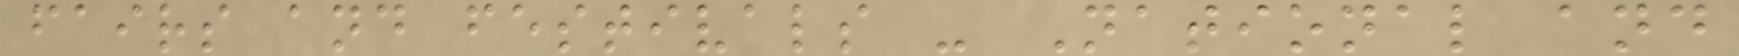fairs and festivals - National and
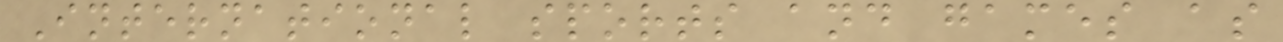International sports and games as
